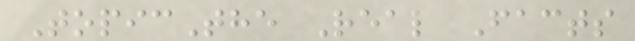TopicThe Real Facts
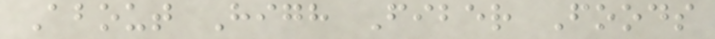About High Fiber Foods
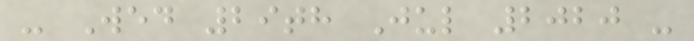- Wed 29th Jul 2020 -
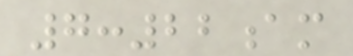7:22am
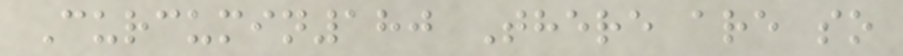Curcumin180 There are so
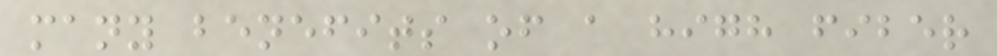many benefits of a high fiber
